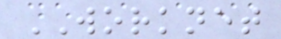WORKNET
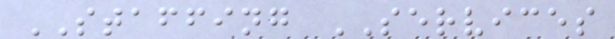STAFFING SERVICES
